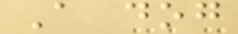A dog
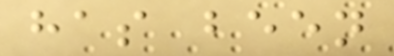has been
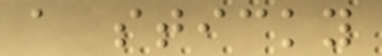a sticky
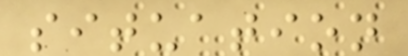situation
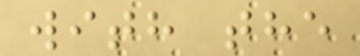with the
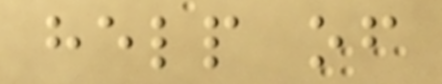help of
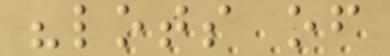"lots of
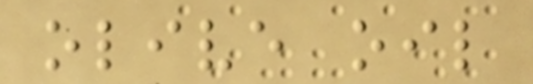olive oil
